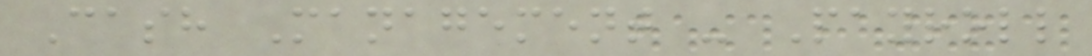Cash Management - Payroll
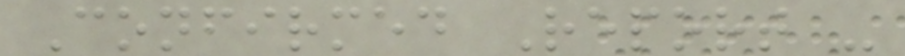Confirmed Report -
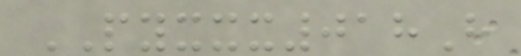PYXXX018H
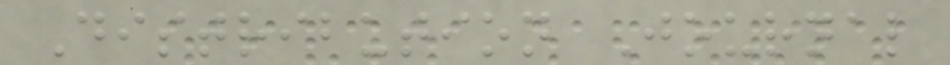Distribution Journal
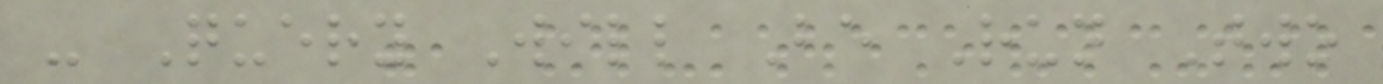- Query Will Be Run Two
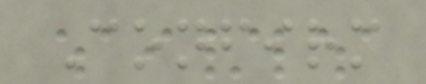Confirm
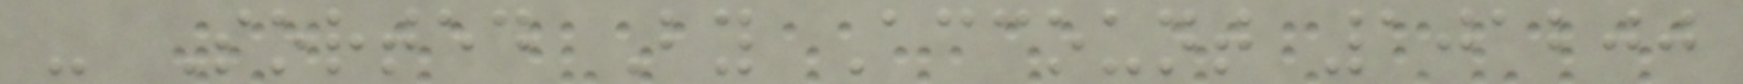- Sorted By Account 101200
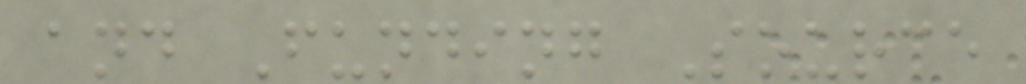and Funding Source
